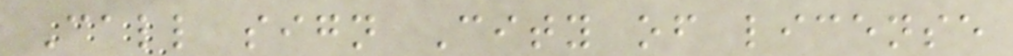Call sign City of license
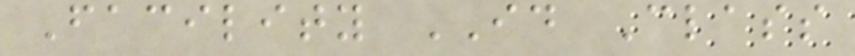Facility ID Class
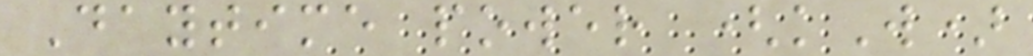Daytime power (kW)
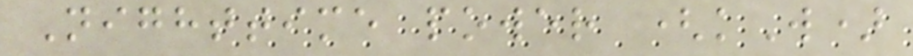Nighttime power (kW)
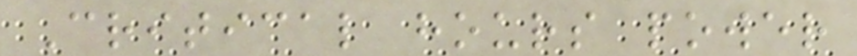Critical hours power
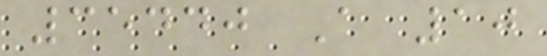35440 A 10
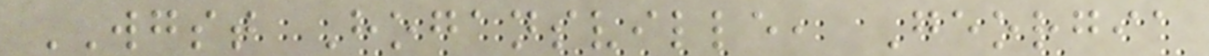WGST Hogansville, Georgia
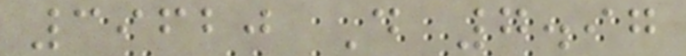39620 D 7.97
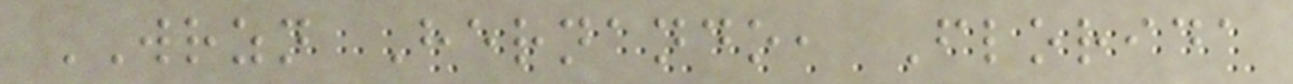WRZN Hernando, Florida
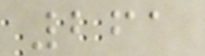261
